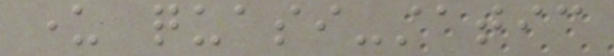under quasi-static
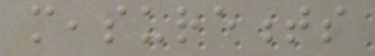measurements
